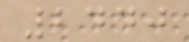2440
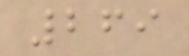269
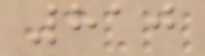810
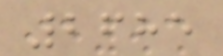2685
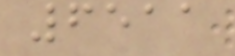6511
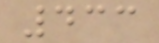433
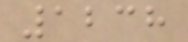1238
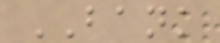BANK
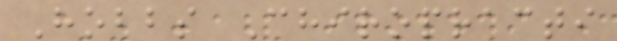Hobbs Chiropracti
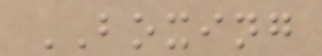BOXING
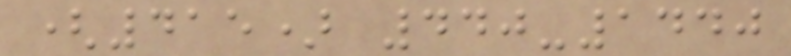(415) 440-1440
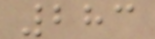283
